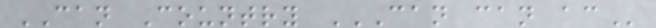CAN Country CAN CAN AC
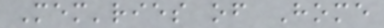Mem'ries of Home
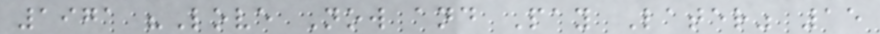1971 "Love Now and Pay Later" 15
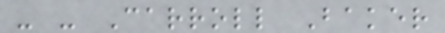- - Carroll Baker
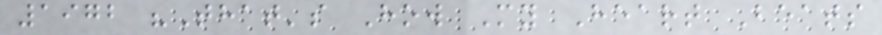1972 "That's How My Heart Beats
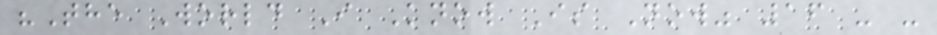"The World I Know Is Now" 16 - -
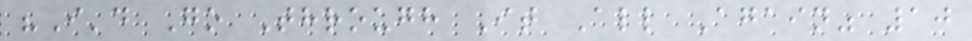"I'd Go Through It All Again" 10
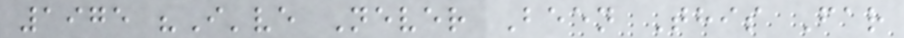1975 "I've Never Been This Far
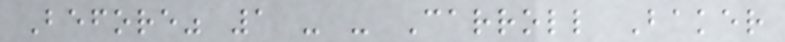Before" 1 - - Carroll Baker
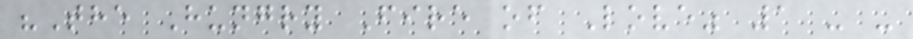"The Hungry Fire of Love" 1 - -
